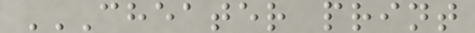CHEATER PRINT
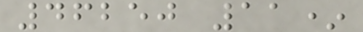46250 11*
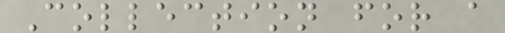Collection for a
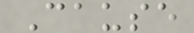Cause
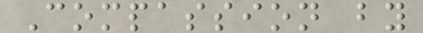Compassion by
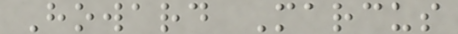Howard Marcus
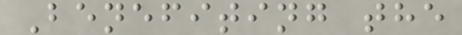Benefiting the
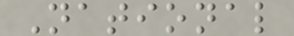National
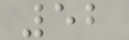52
